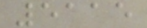5115
